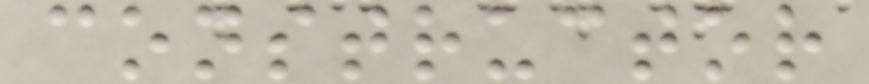constructor
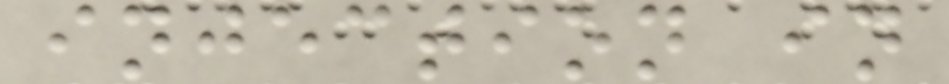injection in
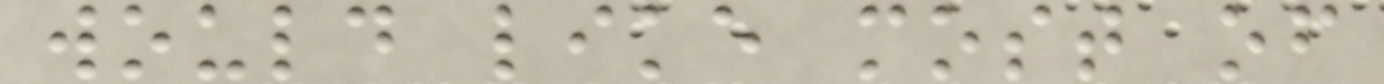would like most of
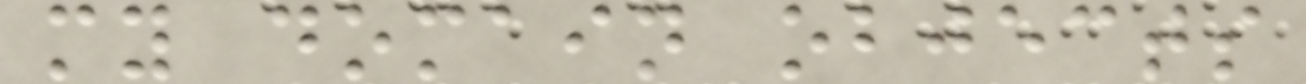my domain objects
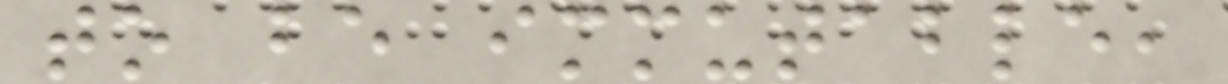to be immutable,
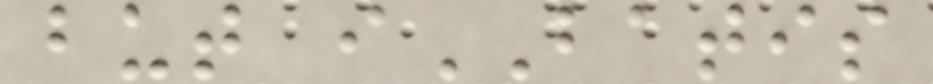but iBATIS
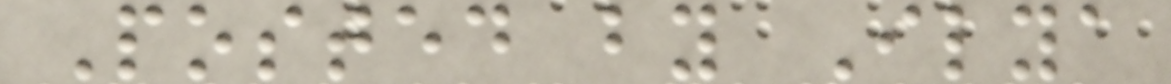Posted by Ilya
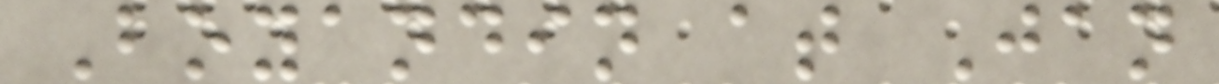Boyandin at Jan
